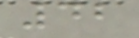42
